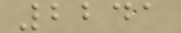2241
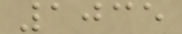1035
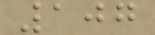107
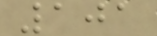101
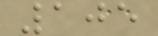105
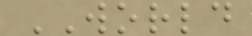WORLD
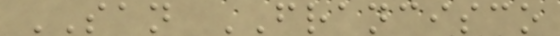SAN FRANCISCO
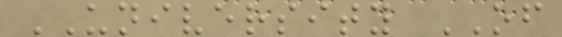UNIVERSITY OF
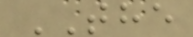THE
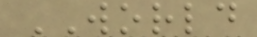WORLD
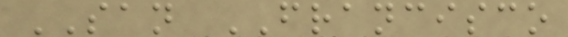SAN FRANCISCO
